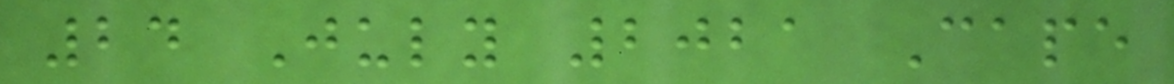24 July 2021 Cape
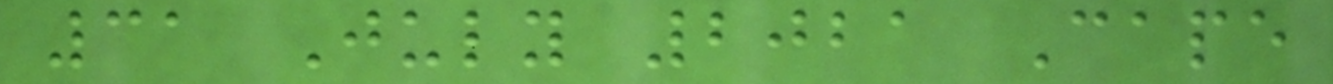31 July 2021 Cape
